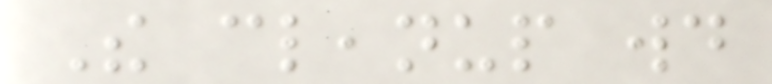The cleanup would
